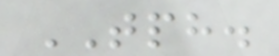TPH.
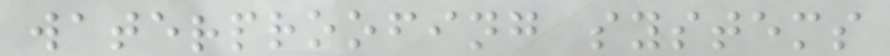waterproofing systems
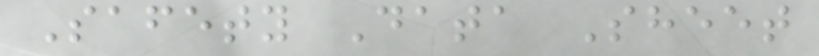Safety Data Sheet
